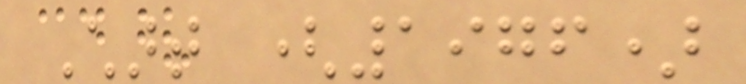Chart (1976)
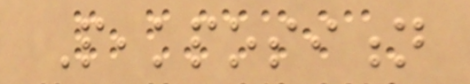Peakposition
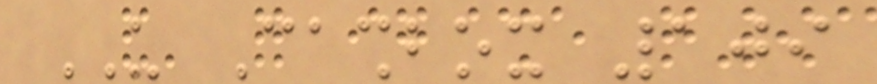US Cashbox 109
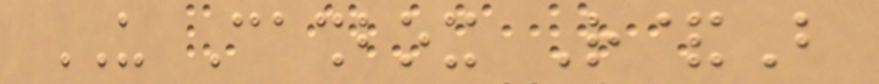US Cashbox R&B
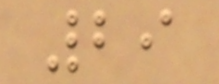29
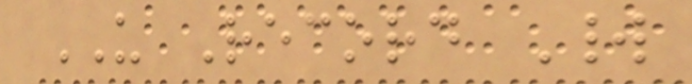US Record World
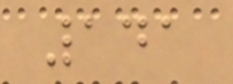141
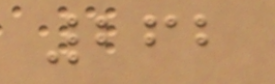262
